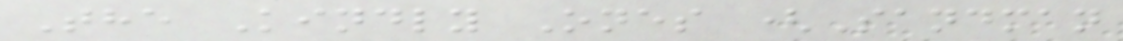The Kindly Ones (Sandman
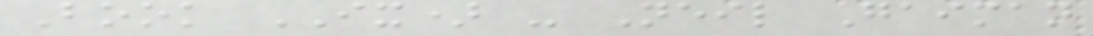Book IX) - Neil Gaiman
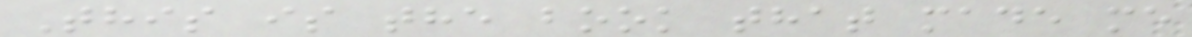This is the book that made me
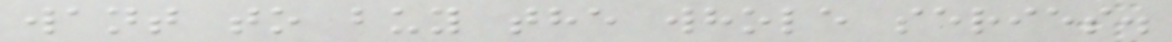want to buy the whole series.
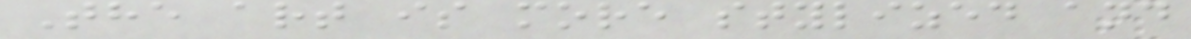The art is more stylized and
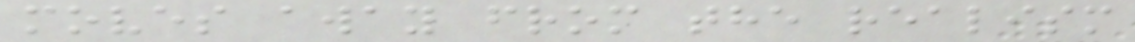moves away from the realism
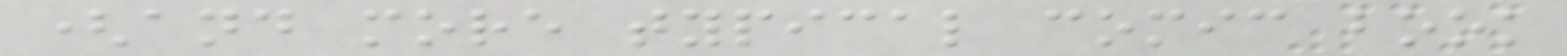(and more typical comic book
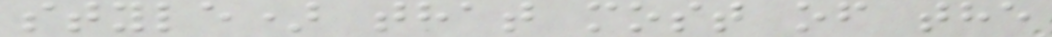style) that most of the
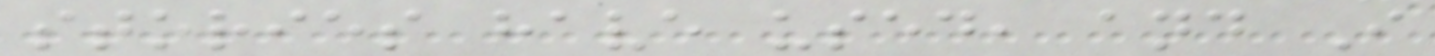stories have used, and I
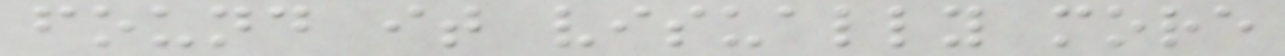found it visually more
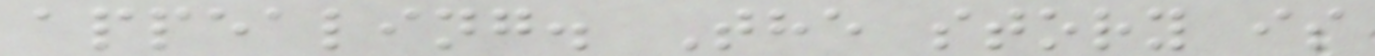appealing. The story is
